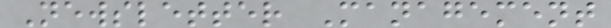Newsletter Management
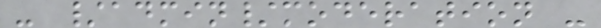- /admin/moderation -
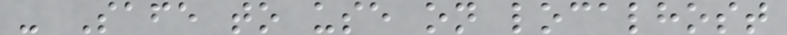- Safe to use on localhost
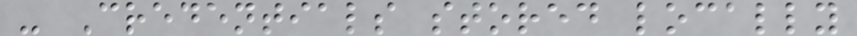- Credentials stored locally
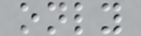only
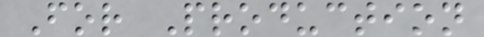For Production
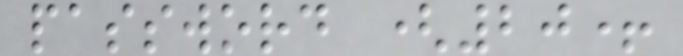password (20+
